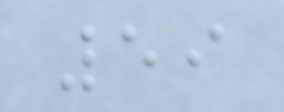59
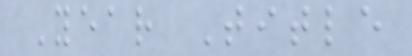Year Title
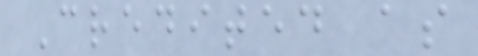Credited as
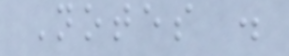Notes .
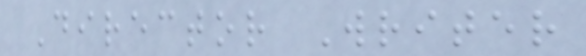Director Writer
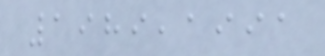1989,1991
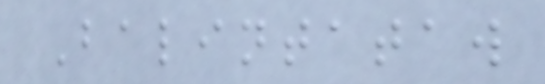Balintataw
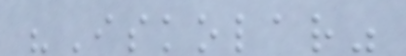"Iskolar"
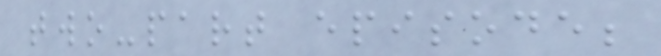two-part episode;
